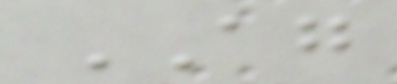AG
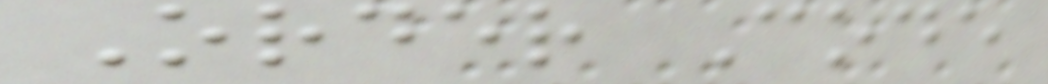Order Code
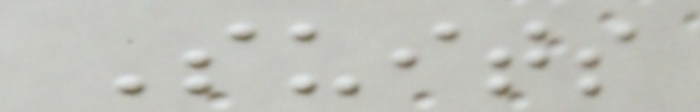Suits
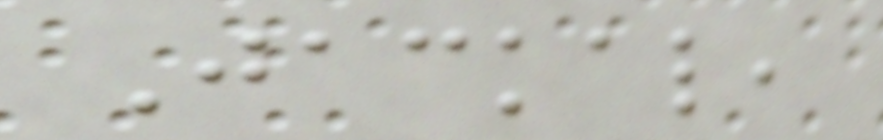Jackal,
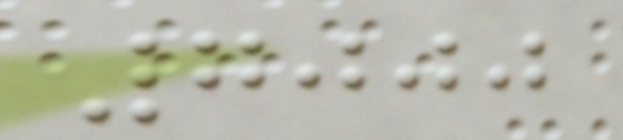7000
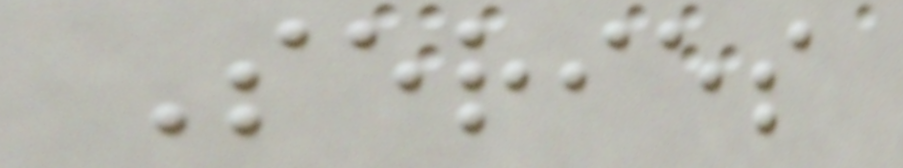Series
